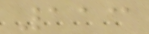113
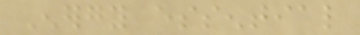Energy essential
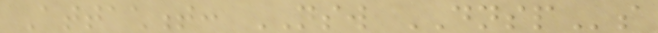Attachment: NSW DNSPs
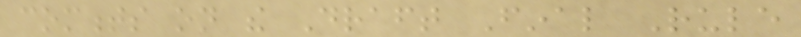comments on the Draft Final Rule
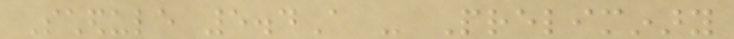Schedule 5.4A - Preliminary
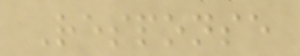Response
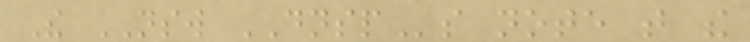The NSW DNSPs note that the
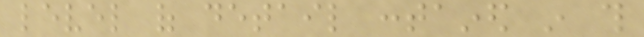level of detail contained in this
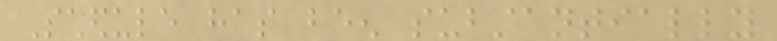Schedule has been substantially
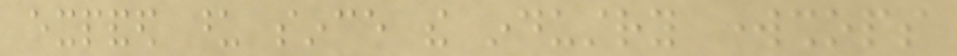expanded upon since the industry workshops
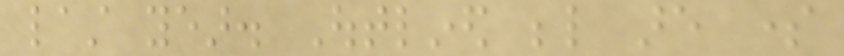last year. Outlined below are some
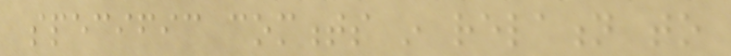specific comments in relation to
